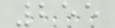255
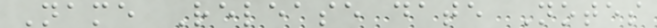Name Release date Notes
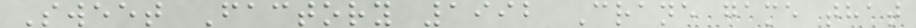Sweet Factory 1992 Crane game that
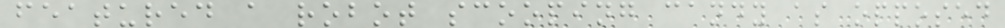featured a robot scooping candy as opposed
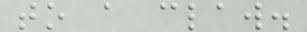to a claw.
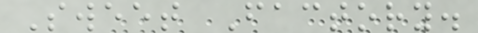Sweet Factory.
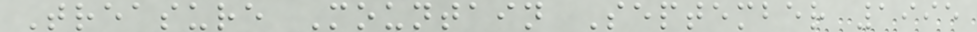Treasure Mountain September 1995
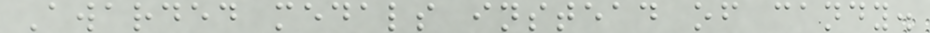Awarded medals instead of candy.
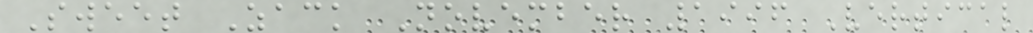Sweet Zack November 1996 Vertical
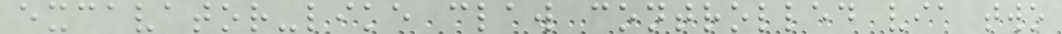excavator-like claw controlled via two
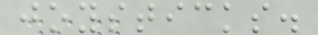joysticks.
